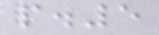p.5
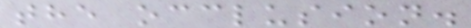the occlusion.
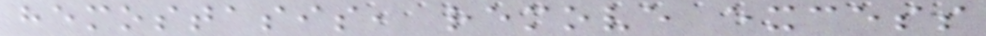hemostasis, remove excess
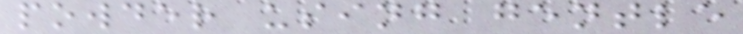powder using gentle
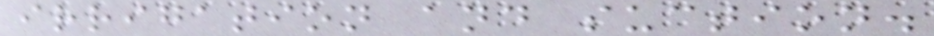irrigation and suction.
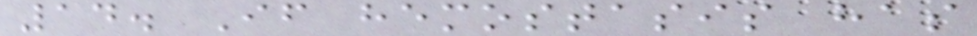14. If hemostasis has
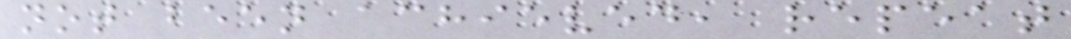not been achieved, repeat
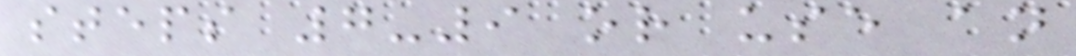steps 7-9 or use an
